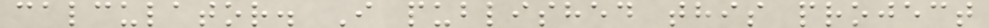calculator. I published this project
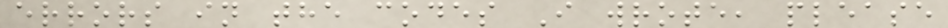errors in the codes I wrote, please
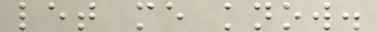let me know.
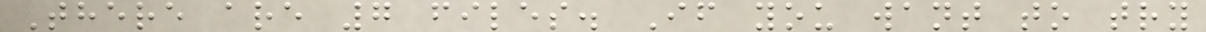There are 7 files. If you want to try
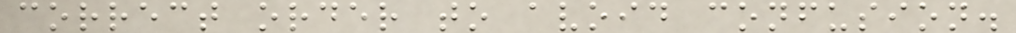correct order to avoid confusion.
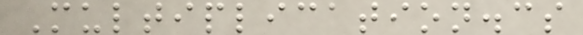Multiplication.cs
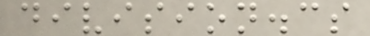division.cs
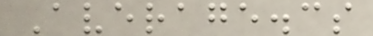Average.cs
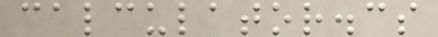calculator.cs
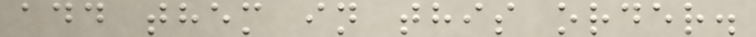add them in this order.
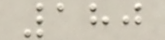180
